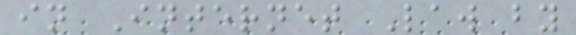in Internet Law by
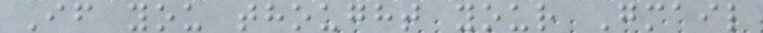If you thought your Gmail
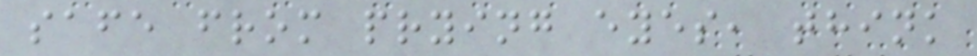safe from prying eyes, think
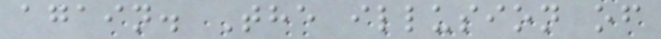again. The illusion of
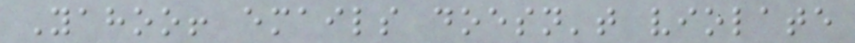Yahoo! emails doesn't violate
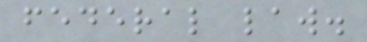federal law.
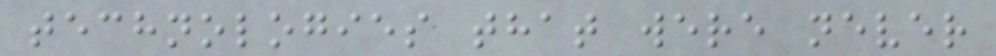technologies that were never
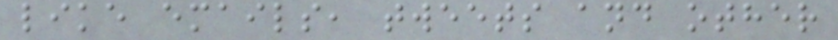like emails, tweets and other
